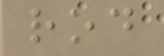rod
